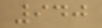940
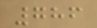786
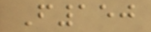F150
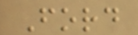Ford
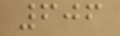606
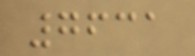7631
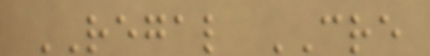REGAL CRE
